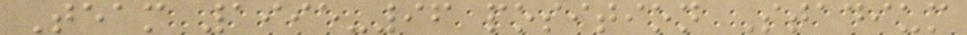Team 1995-96 position Stadium
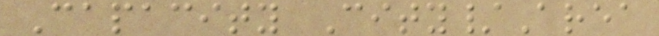Capacity City/Area
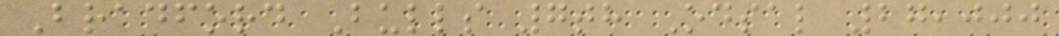Bradford Bulls 7th Odsal 27,000
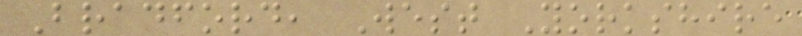Bradford, West Yorkshire
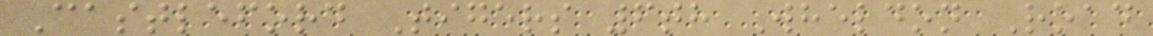Castleford Tigers 6th Wheldon Road
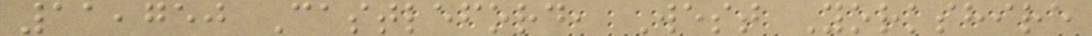11,750 Castleford, West Yorkshire
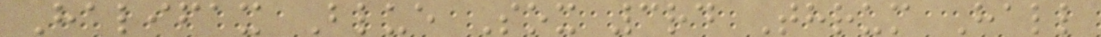Halifax Blue Sox 3rd Thrum Hall
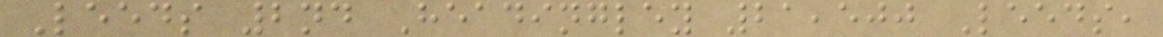Leeds 2nd Headingley 21,500 Leeds,
